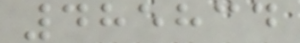485834
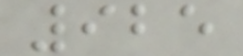925
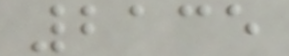2135
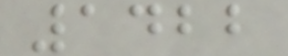1422
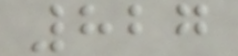827
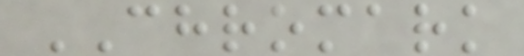CHROMARK
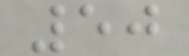50
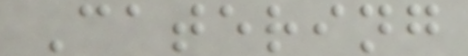Catering
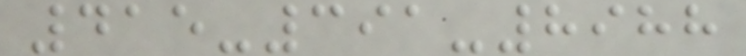415-391-8988
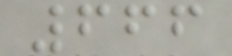666
